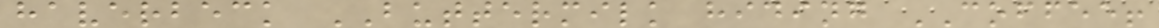haverbeck BUTTERMILK hiding COFFEE!
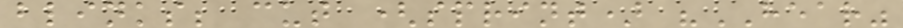blinks; cut (sprint) "HEAR"
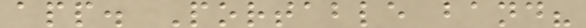app. Portable band?
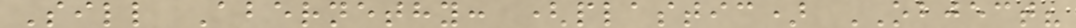Sill Abernethy: (plastic) OBJECT?
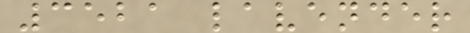3521 lavender
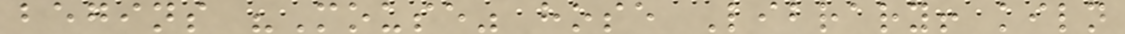begins "Mouse" hose Library! kiln
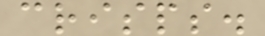crisps.
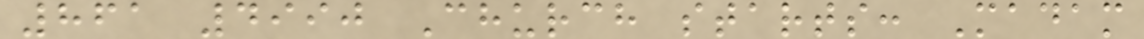861 4990 Church starts: Madam
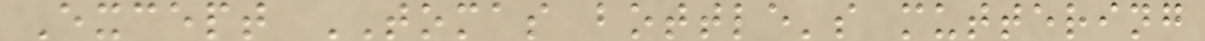Except TOMAS bottle's muttering
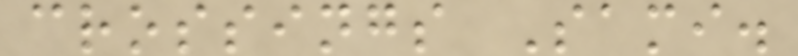crossings Sami.
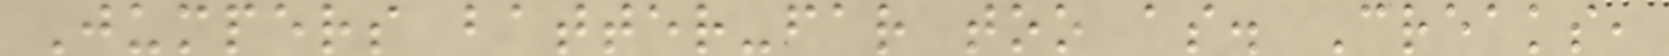Jumpers batter-far too as. Creaks,
